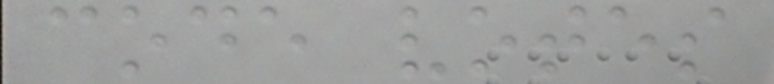code votes
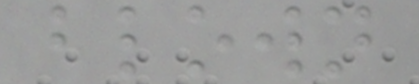blown
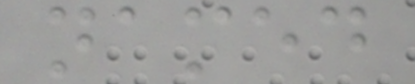named
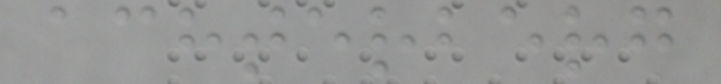achterberg
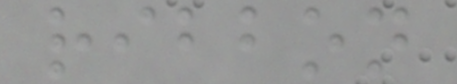ribbon
